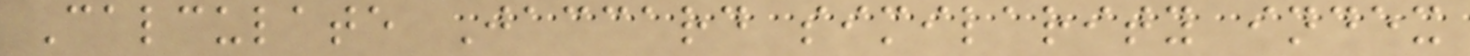Calculate Jaccard similarity index
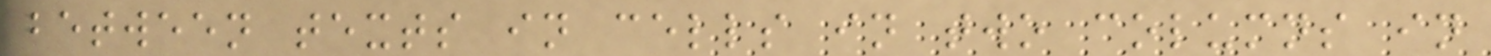between texts in cells in two columns in
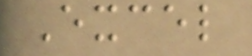Excel
